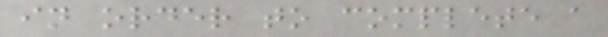in order to complete a
